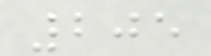205
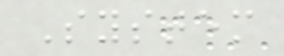System
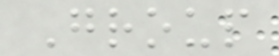Group
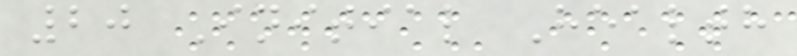20 Initial Health
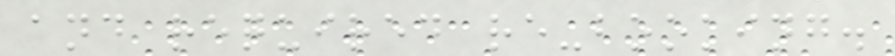and required re-booking.
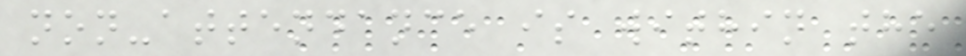non-attendance is within the
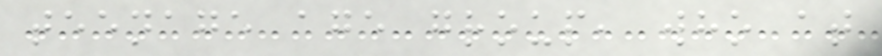teenage age group, who at
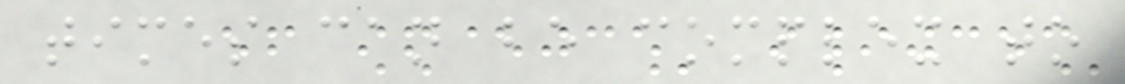times can be complex to
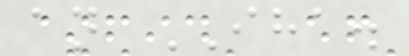an IHA.
